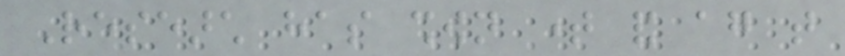Research has shown time and again that
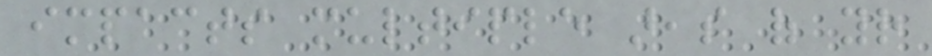impacts multiple areas of your
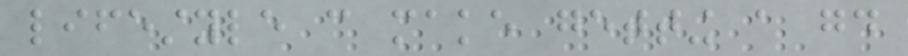lifestyle can make getting a good
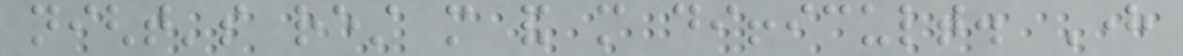night's rest more and more difficult. Here
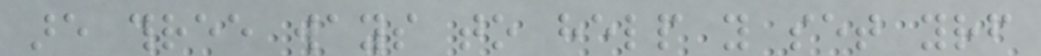are three ways to help you set yourself
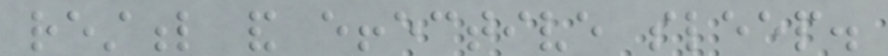restful and effective sleep.
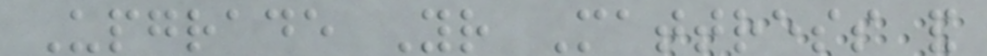Upgrade Your Mattress and
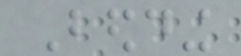Bedding
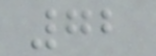72
